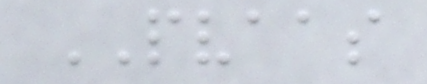PVAAS
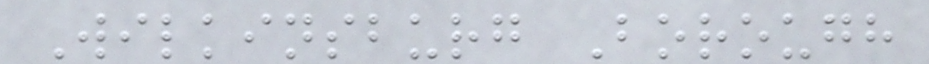Wilkinsburg Borough
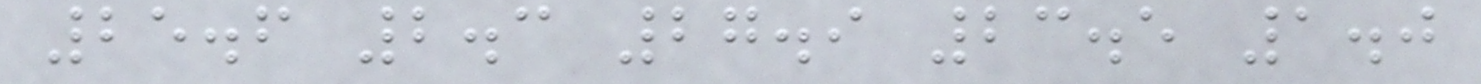25.6 2.3 27.9 23.5 1.0
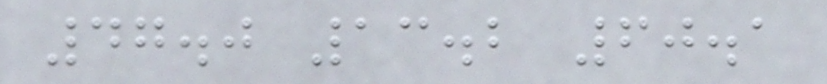47.0 13.2 60.1
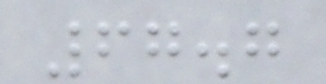67.7
